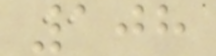108
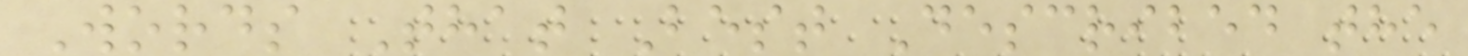Words That Best Described the
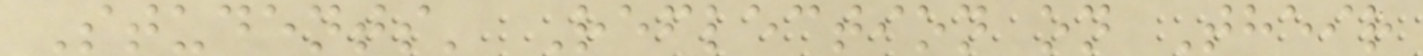Students' Reflection on Their
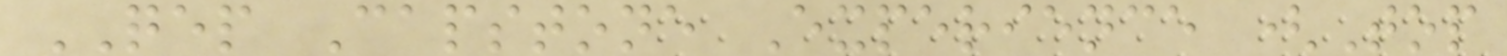QEP Capstone Experience (Top
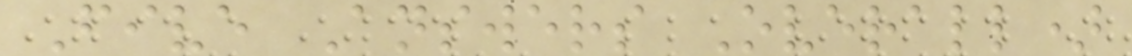Five Answers Overall)
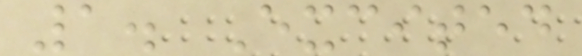1. Excited
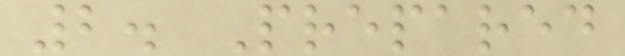2. Prepared
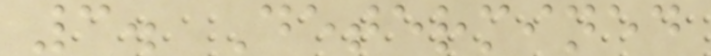3. Determined
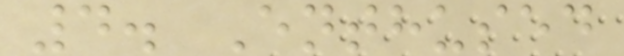4. Enthused
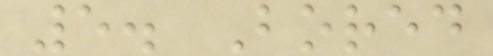5. Bored
